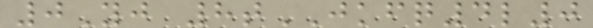0Yj 8tJKFQ4l0
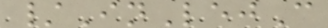/InLejC
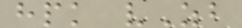hpk vZb
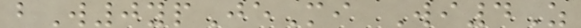bW0ypJeMi Wi4Z
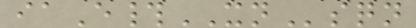iaE#XNsqn
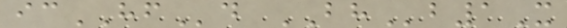icHFd BHb1X
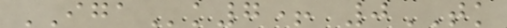IGAk7+ 0TK
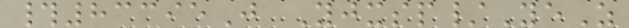#83395J Yjxsp/YeZ
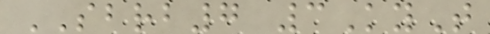SBRB7 3KyT
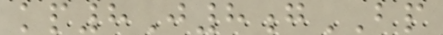kp8J8gBP
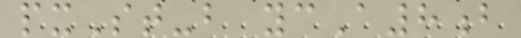pxSt-b ycA8b
